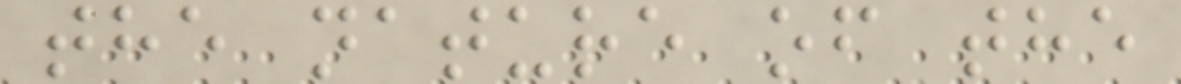the nature of the
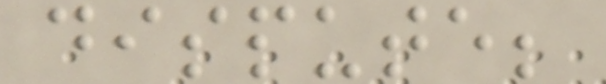dispute;
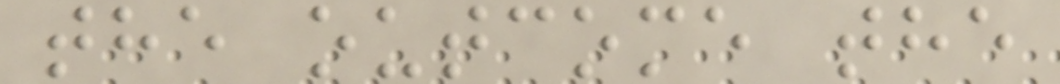the outcome the
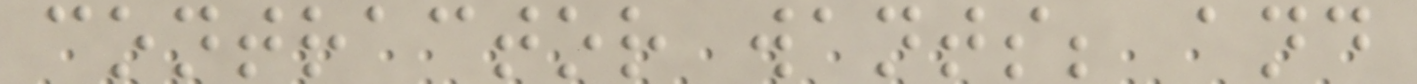contractor wants; and
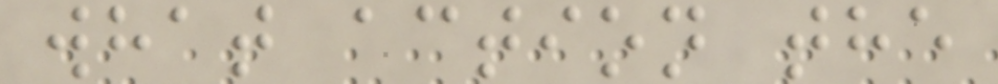what action the
